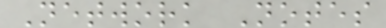Network Notes
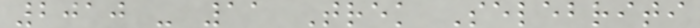2010 - 11 Trek Selebriti
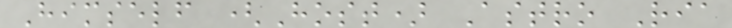Himself (Host) Astro Ria
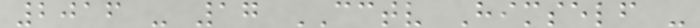2016 - 17 CCTV Himself -
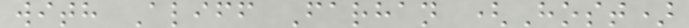with Aliff Farhan (Host)
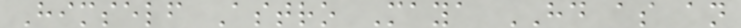Himself Astro Maya HD as an
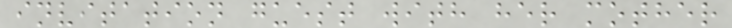invitation guest with her mother
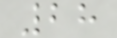28
